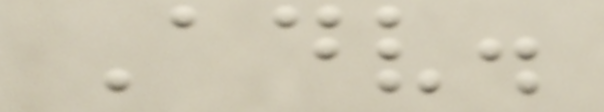Adv.
